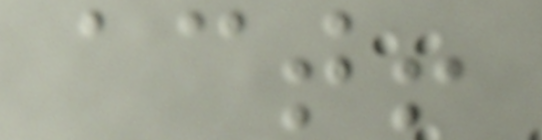act!
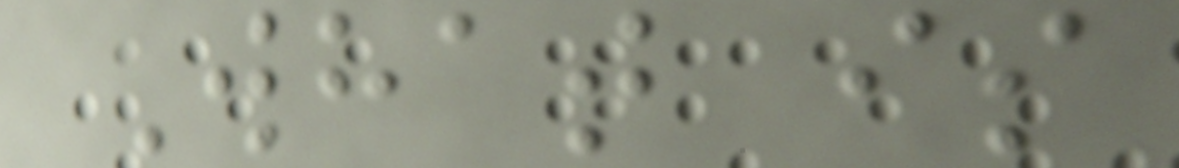What is
